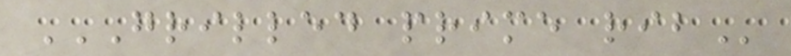GRILLED PRIME RIB
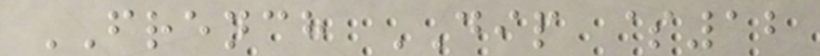FRENCH DIP $12
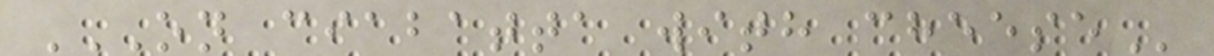ON CIABATTA WITH CHEESE
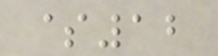$12
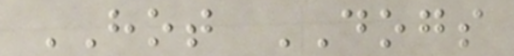HOT DOGS
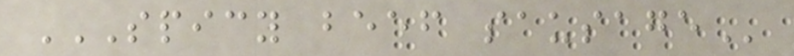SPICY BEEF SAUSAGE
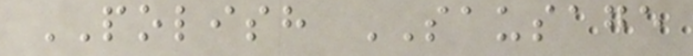POLISH SAUSAGE
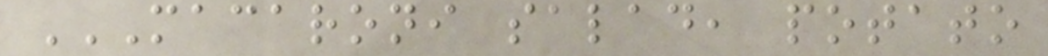MACARONI SALAD, POTATO
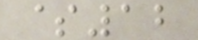$12
